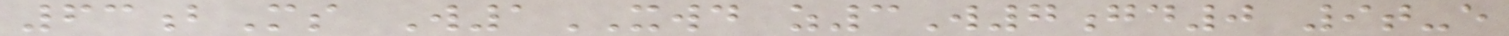63bMs W1XWD z3W7gd0 9t-e
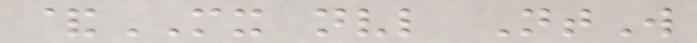&MX nvl NtW
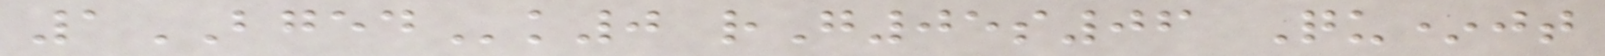1BGEDk0 rG05s06 Qu*jt
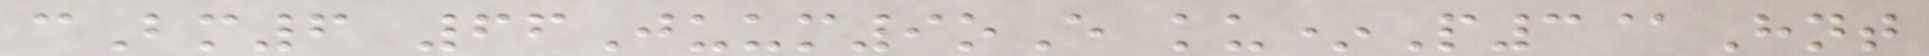cBm6 66Juum9oE ku*P3@Hnt
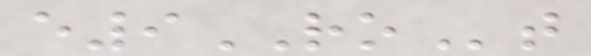e9ROt
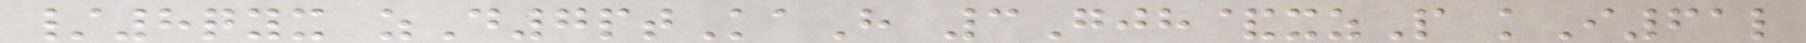/8qyx zD7ptKaH 3Gjh&xzP kI61l
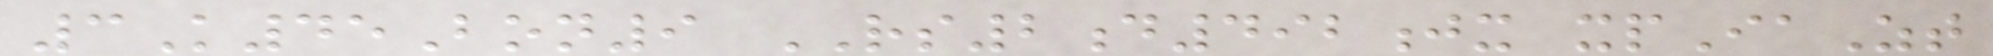3K45Bon9 RS2d492jx xpIaZt
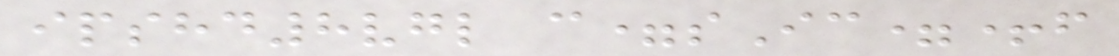ipshd8vgl c=sIc=+f
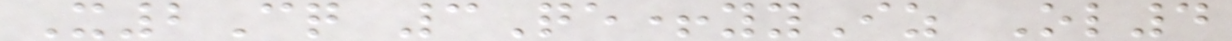X2Cq 3Qe+yyIz Ol4
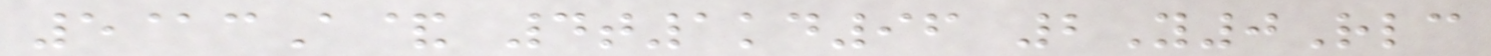5@cA& 4t1kd96 2Y0Rlc
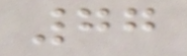77
